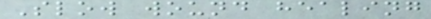Slow wound healing
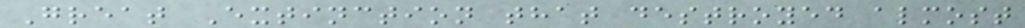Great Extinction that destroyed almost
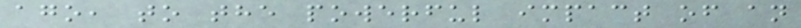ago, to the powerful impact of an
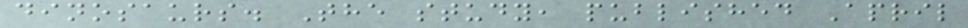dinosaurs. The study, published April
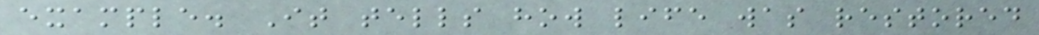example. It tells how life was restored
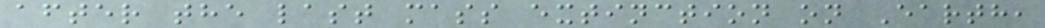after the last mass extinction on Earth,
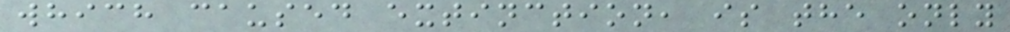which caused extinction, is the only
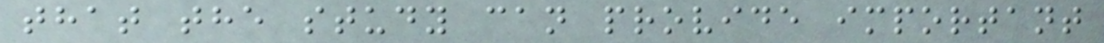that the study can provide important
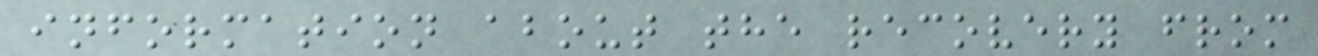information about the recovery from
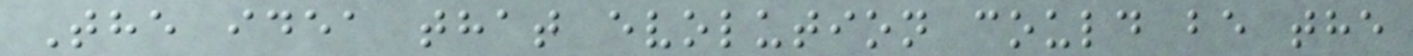The idea that evolution could be the
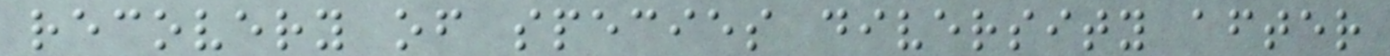recovery of species diversity after
